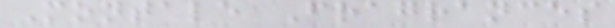Montale Fragrances
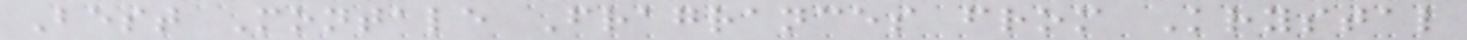Best Montale Fragrances from Krystal
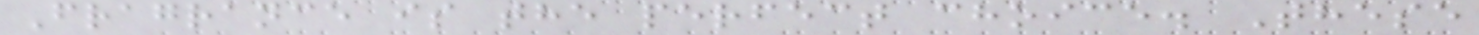Fragrance is the perfect choice. These
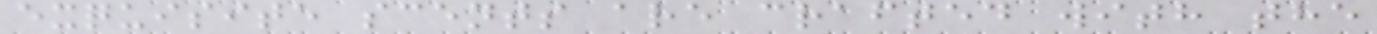exquisite scents are crafted with the
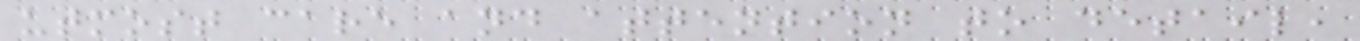utmost care and attention to detail,
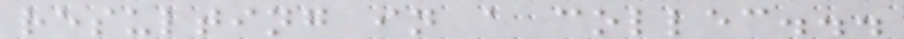resulting in a collec...
